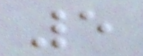5
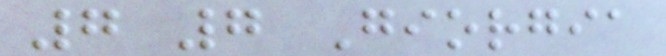7 7 Giorgia
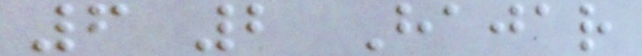6 2 Hajar
